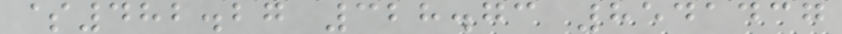$482.27 328.73 8541437
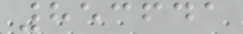853641
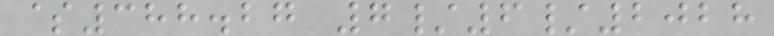$388.27 7/6/2028
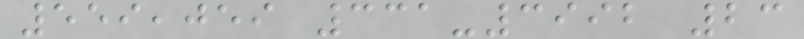559,059 331-3992 23
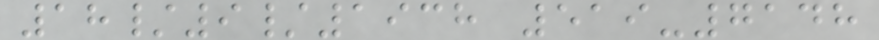18/9/1938 519-7148
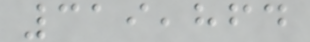319,864
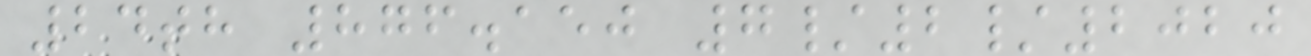24th 876.150 7/2/2020
